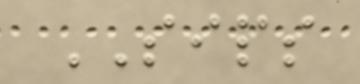SIPS
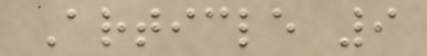Article 9
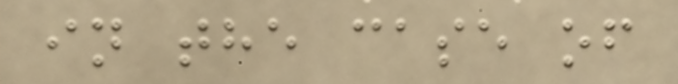in the case of
